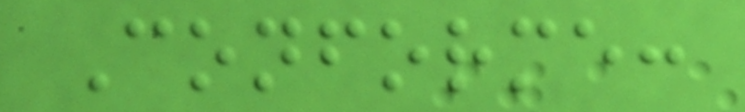Conforme:
